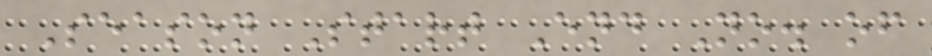Season Start End No. of
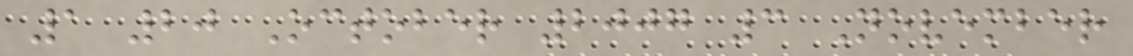1 20 October 2007 3 November
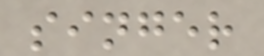singer
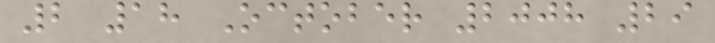2 18 October 2008 29
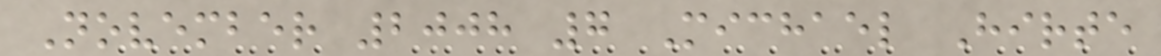November 2008 7 Michael Hirte
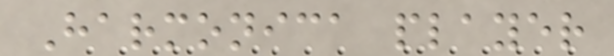Harmonica player
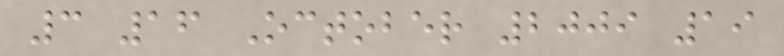3 16 October 2009 19
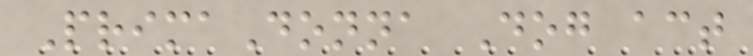PrimaDonna Dog act
